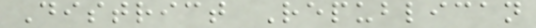District Republican
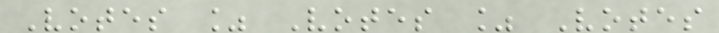Votes % Votes % Votes
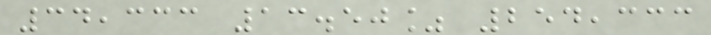34,333 13.50% 254,333
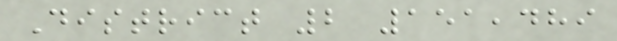District 2 151,489
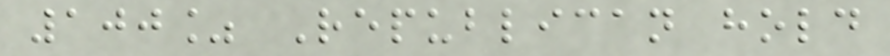100% Republican hold
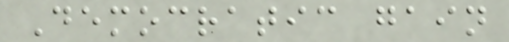Democratic gain
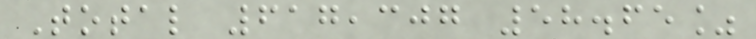Total 617,307 58.65%
